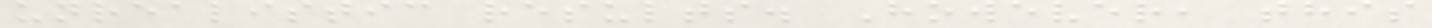unrealistic results. However, this
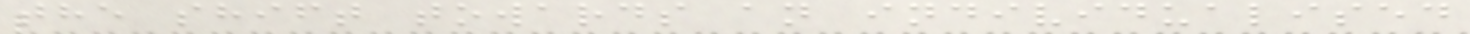the shift towards an individualised
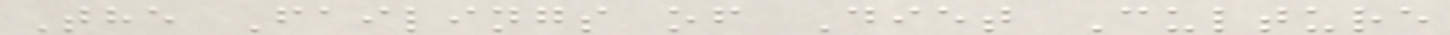The Failings of Diet Culture
